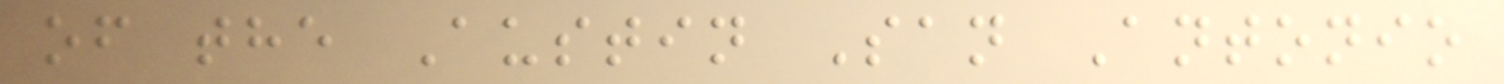of the Austin San Antonio
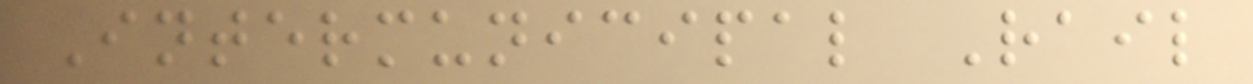Intermunicipal Rail
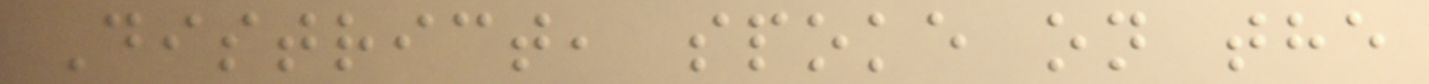District, spoke on the
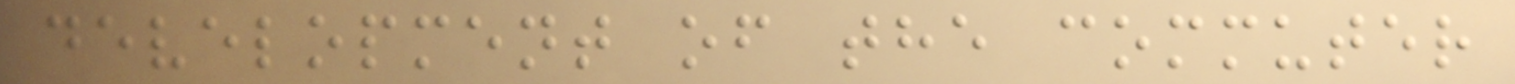development of the commuter
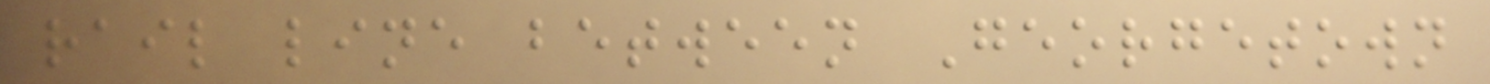rail line between Georgetown
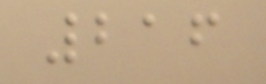216
